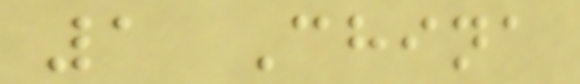1 China
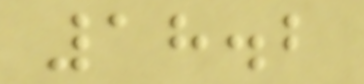18.2
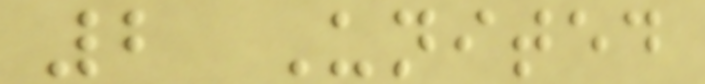2 United
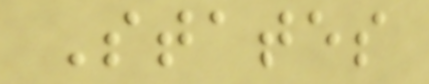States
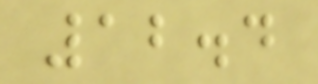12.4
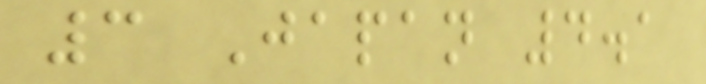3 Japan 4.1
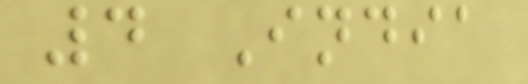4 India
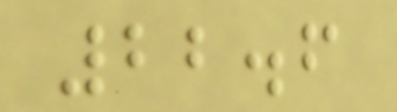22.6
